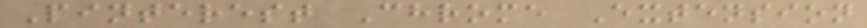Pinterest Chrome Extension
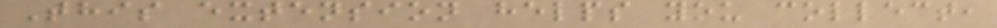This extension helps you collect,
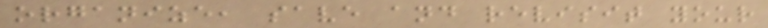organize, save and revisit your
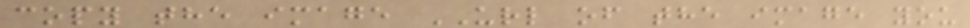copy the image URL of the image you
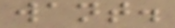want.
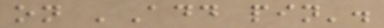on 'Add pin'.
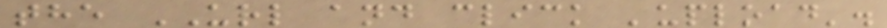the URL and click 'upload'.
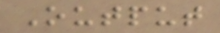Output
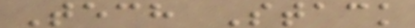Tech Stack
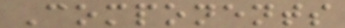Components
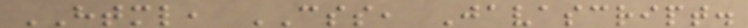HTML, CSS, Javascript.
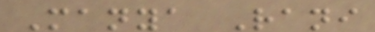Manya Rani
